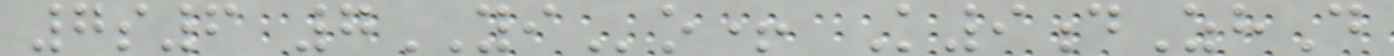7s6 7YIo+ K9dZhD
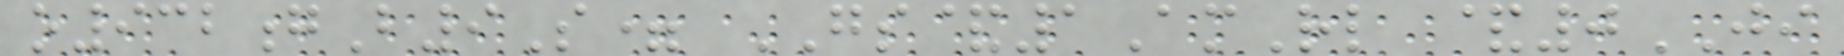o932gB9S= GS&1AmRl &0JI
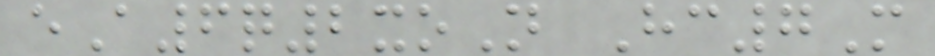eA6q2xoN Hc7M
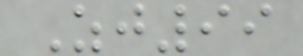Zj99
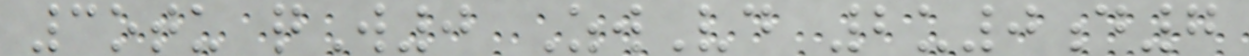3otu qW0 ZwVd 2u0d7
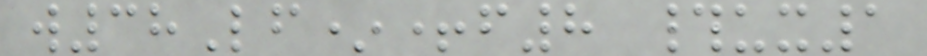w38Lf*+f8 #ux1
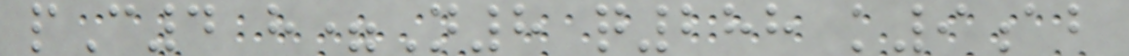pC4 h=N8 q288 k9ab
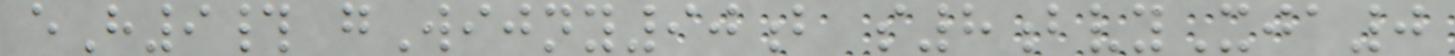eH9# gWijny90b s8bvyXja0
